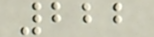222
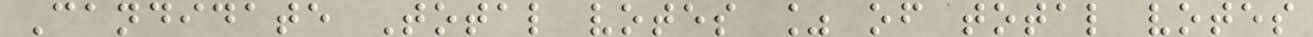Candidate Total votes % of total votes
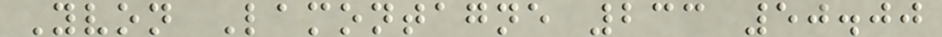Yvon Lamontagne 233 50.00
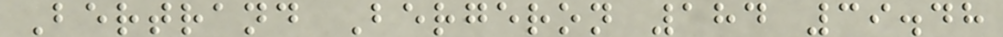Bertrand Bergeron 184 39.48
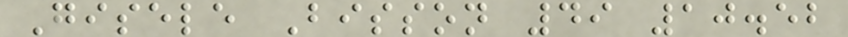Gisele Bisson 49 10.52
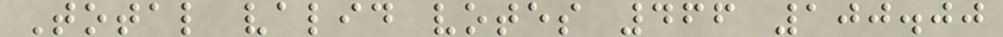Total valid votes 466 100.00
